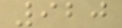920
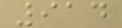914
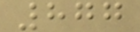877
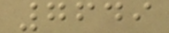7649
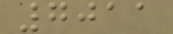7011
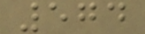574
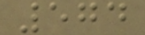574
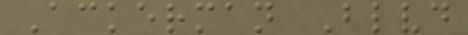Ackerman Blvd
